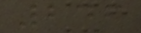246
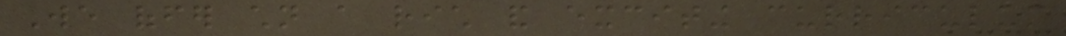We offer children a rich and exciting curriculum
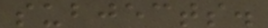subjects.
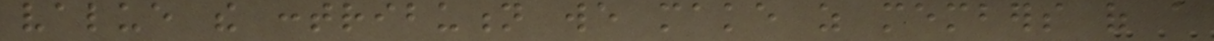value the contribution we make as members of a
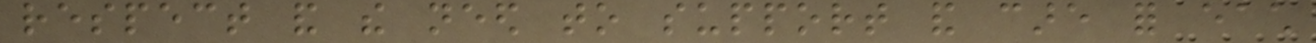respect and the need to support and care for each
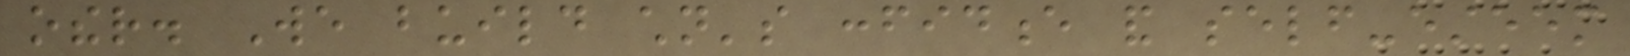other. We build children's confidence and self-esteem
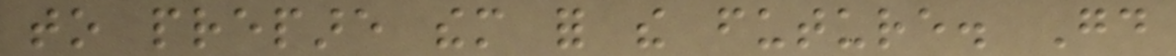to prepare them for the future. Good
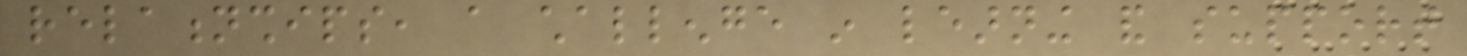relationships, a challenge in learning and support
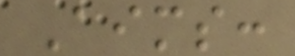Aims:
